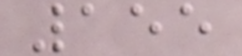155
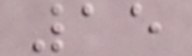15
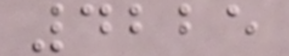4225
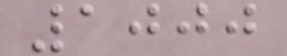1000
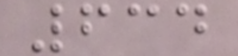634
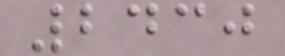2430
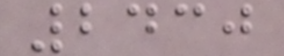2430
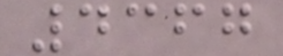4367
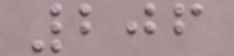206
